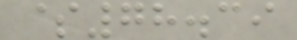$78.39
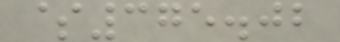$375.02
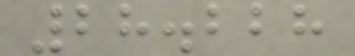28.228
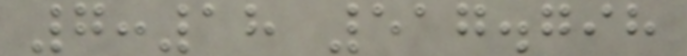7:18 517.798
